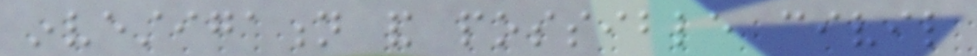investigation and possible civil
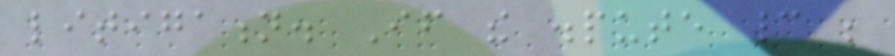litigation. If the dispute cannot be
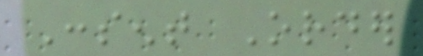Consent Order
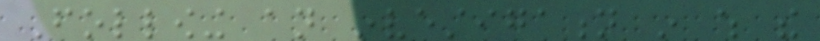Following an investigation in which the
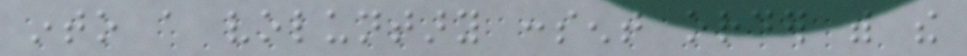into a voluntary consent order with the
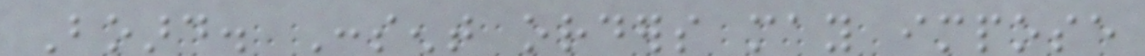Board. Consent orders may impose
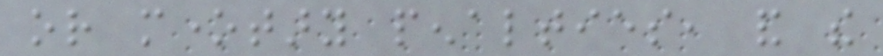or monetary penalties, and the
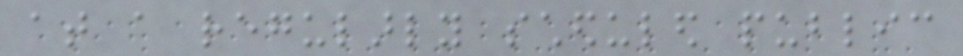at a regularly scheduled public
